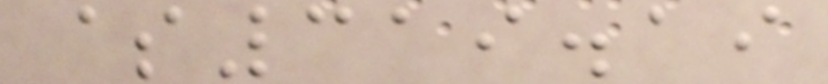$319.19
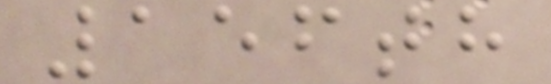156th
